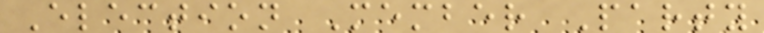Election Member Party
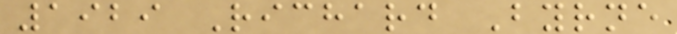1929 Richard Byrne
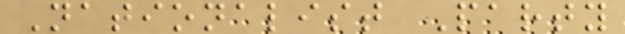Nationalist Party
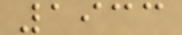1933
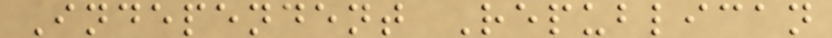Independent Republican
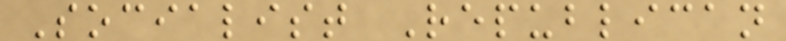Socialist Republican
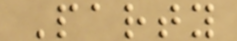Party
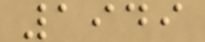1949
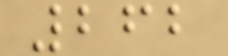262
